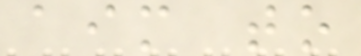aim to
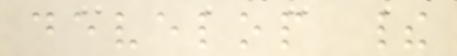develop their
